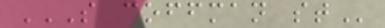S COFFMAN ST
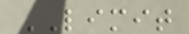LIMIT
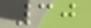30
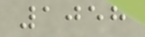1058
